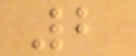2
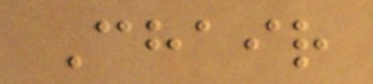Chair
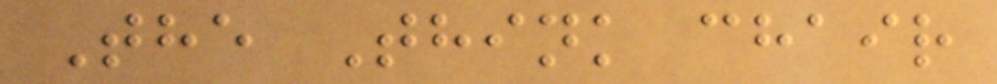The Think chair
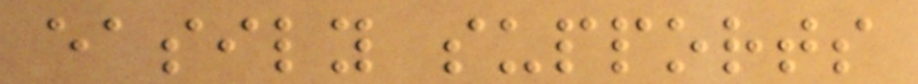easily supports
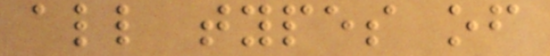all types of
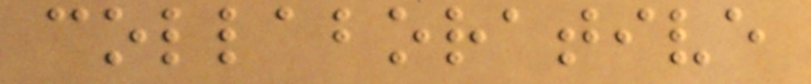collaborative
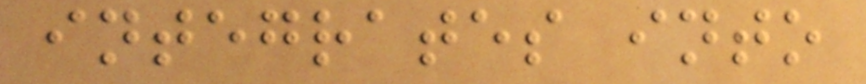integrates into
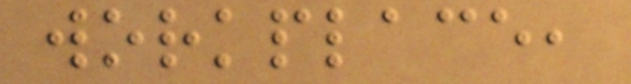workplace,
